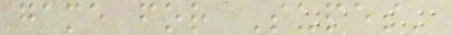game for Supes'
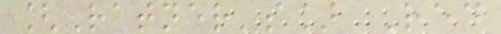[Ratner's] Red
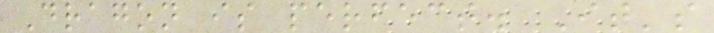Dragon is perfect. It's
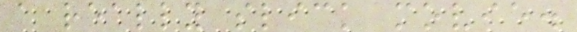a really slick movie.
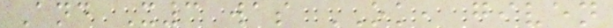And X3 was OK, given
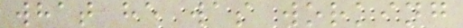what he was working
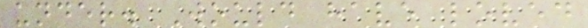under. Would have loved
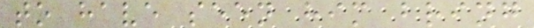to have seen him bring
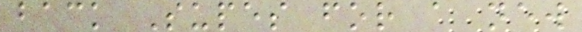back Supes for a new
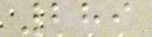289
